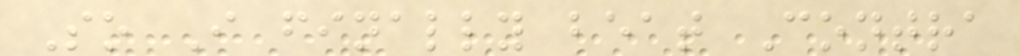So I finally beat Contra
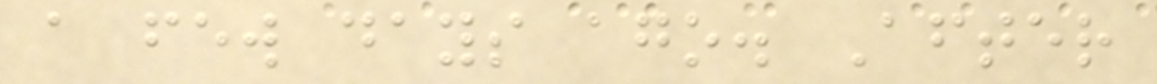a few days ago. After
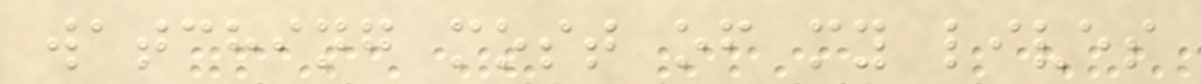watching most of my lives
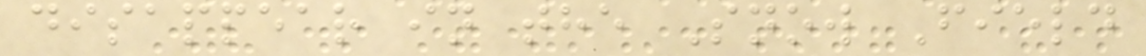disappear in the Snow Field
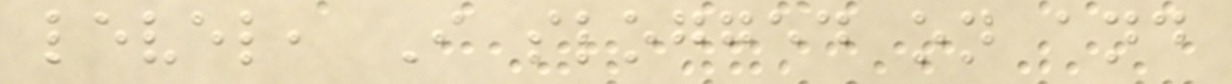level, I slogged on and
